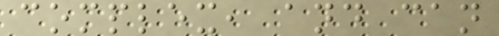complex, and can
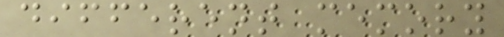different memory
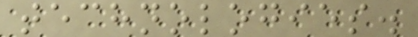technologies.
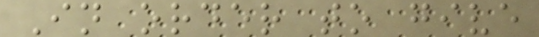In order to give
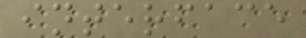interface
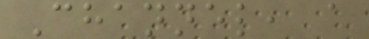Channel, a
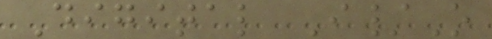Digital I/O
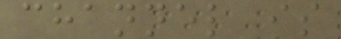channel is
